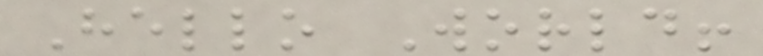Hello World!
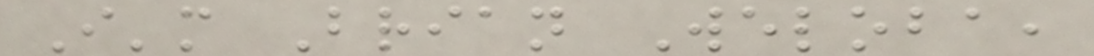I'm Brian Weloba,
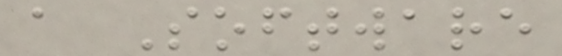a Software
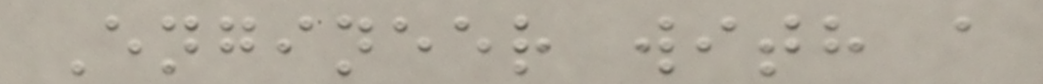Engineer with a
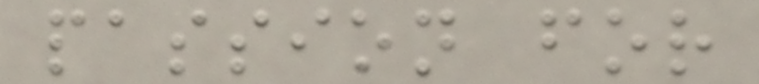passion for
